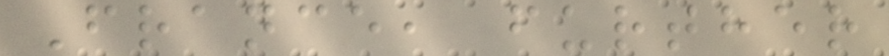France, further
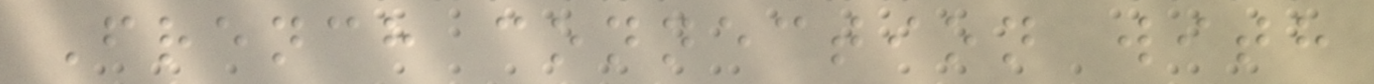French connection with
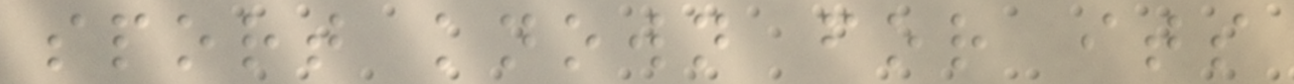sport known for its
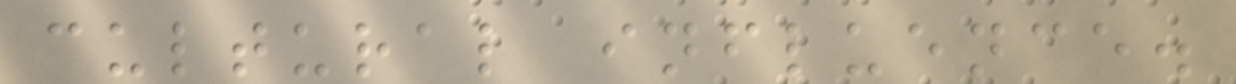cultural influence.
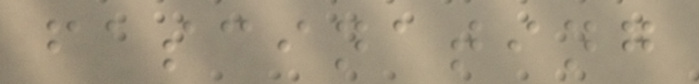fascinating
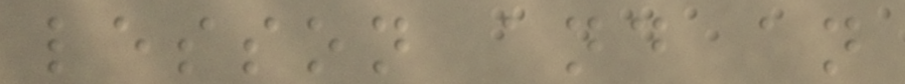lesson and an
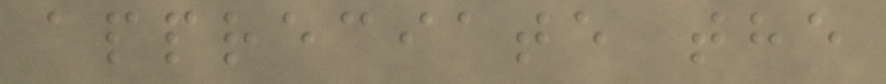appreciate the
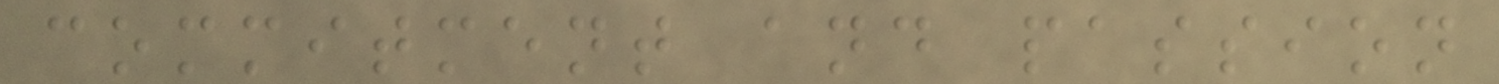commitment and passion
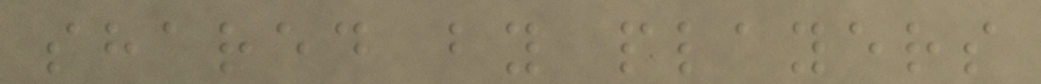shared by players
